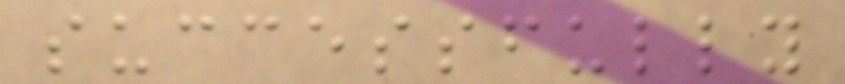successfully
